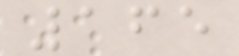165
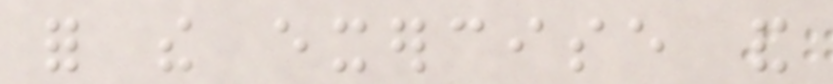for the exercise and
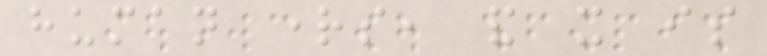human rights, and it is
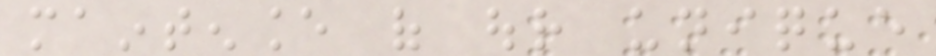maintenance of our unique
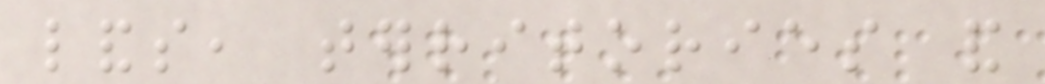lands, territories and
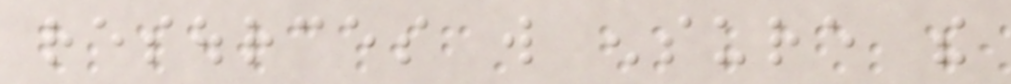resources will ensure the
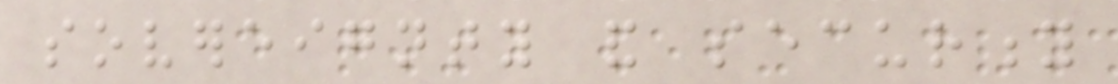sovereignty and security
